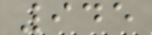945
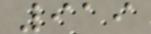919
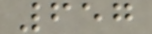657
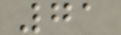71
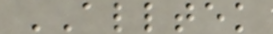ALLTEK
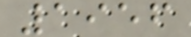1956
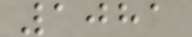1081
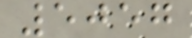5057
